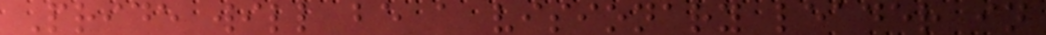Pride will be a visionary leader in
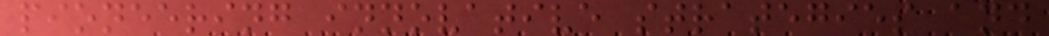pioneering innovative strategies and
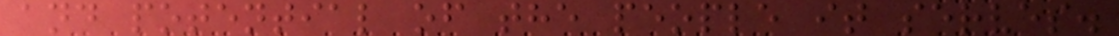and potential of the people it serves.
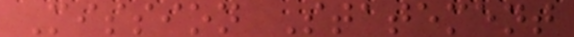Mission Statement
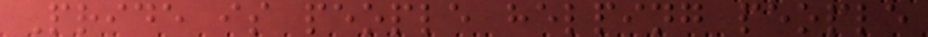Pride is people helping people
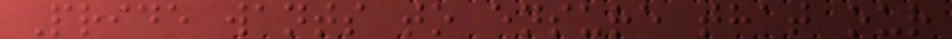Pride wants to ensure that our
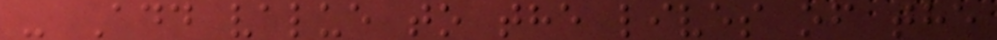- Add value to the lives of the
